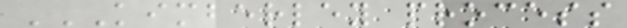KIMBERLEY PROCESS
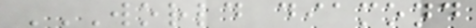WORLD DIAMOND
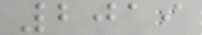2019
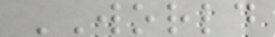WORLD
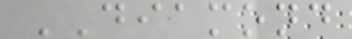DIAMOND
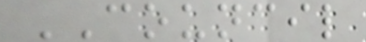COUNCIL
